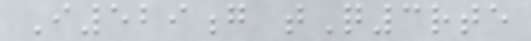I529g tQ3rte
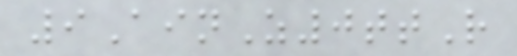9AinZ0ttR
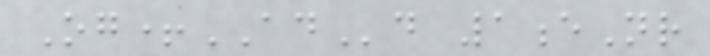Og+ADd 1eNr
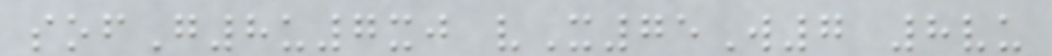sofG8u7xj vX75W7 8vu
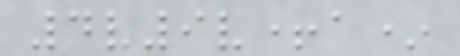4v9v+a*
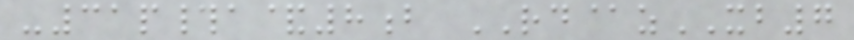-31p#a&8b RD@zXB7
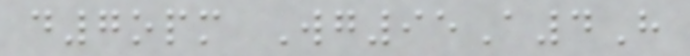d7opm Wg95A4H
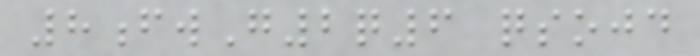8fwG2q6 qsojd
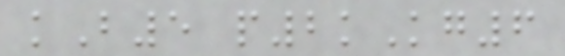kB5 p2kKg6
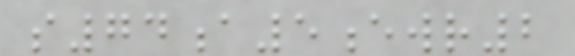s74a5ewr2
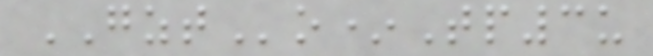GZTo*Tp3u
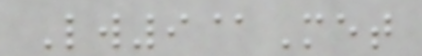Lw9@Met
